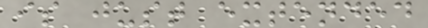is just extended
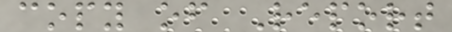copy of Report
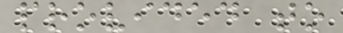provided to
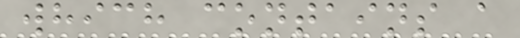which contains a
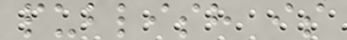publish is
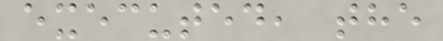executed, the
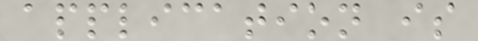application is
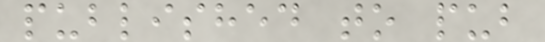published to pub
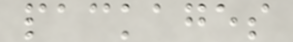packages
